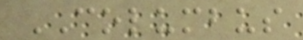COLUMBUS
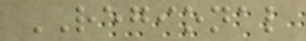REGIONAL
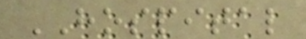HOSPITAL
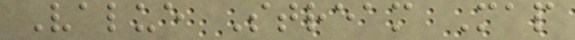Value Stream Map
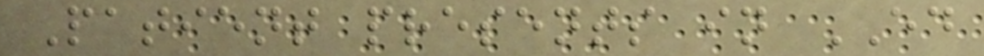Patient presents in ED
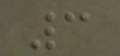3
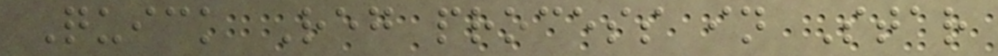Quick Reg process in Star
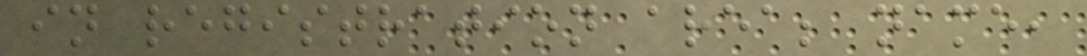in registration area; name,
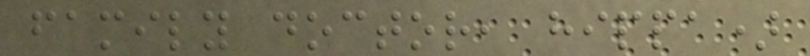family doctor, hippa)
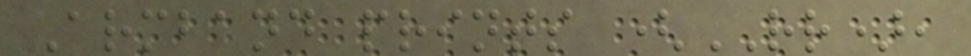Armband prints (RR),
